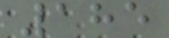185
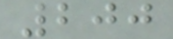200
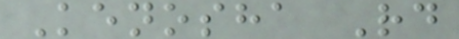Kenosha Rd
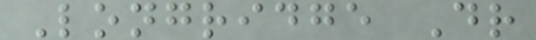Longridge Dr
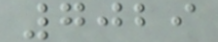7029
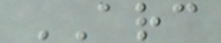ARC
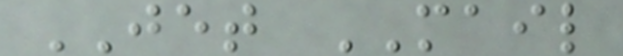JET MAIL
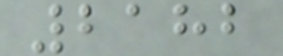2182
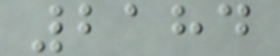2184
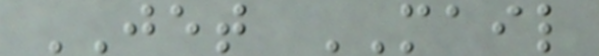JET MAIL
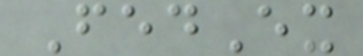FedEx
